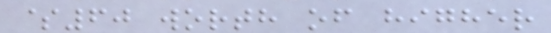$60 worth of higher
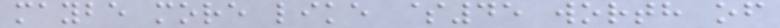maybe more like $45 worth of
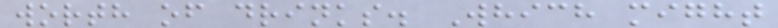worth of drinks. Which might
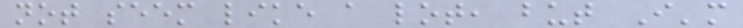not seem like a lot, but I'm
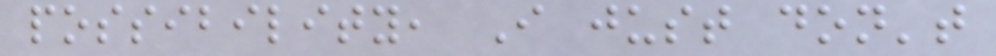possibility, I just don't
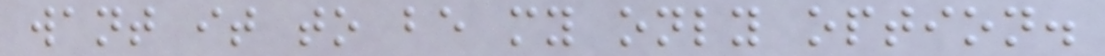want it to be my only option.
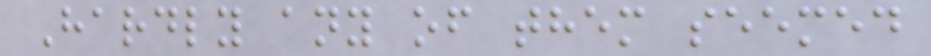Hardly any of them seemed
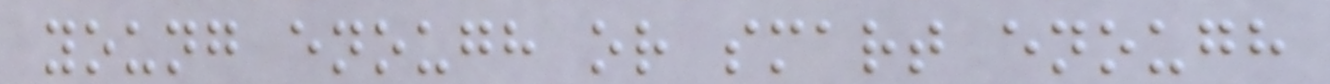young enough or smart enough
